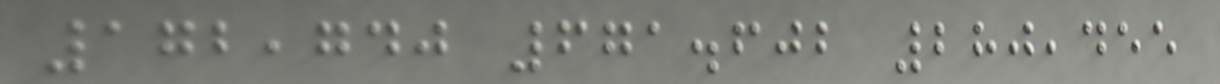172,740 671.602 280,455
